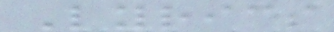Lyrics
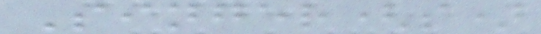Singer(s)
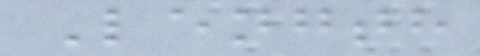Length
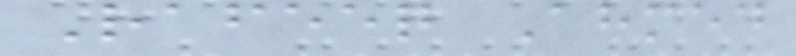Rafeeq Ahmed
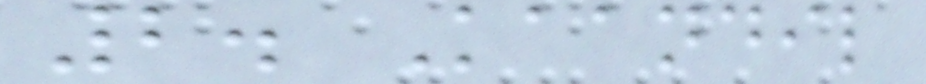2. Kaandil
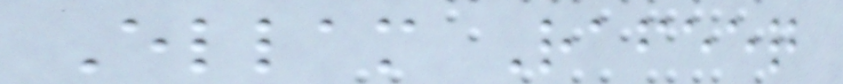Ellam Rafeeq
